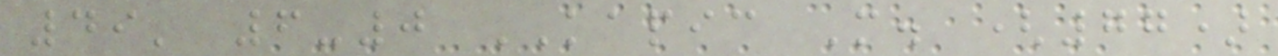49' 6-0 KAPIC M. (77)
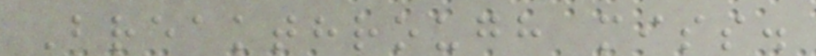Breakthrough miss.
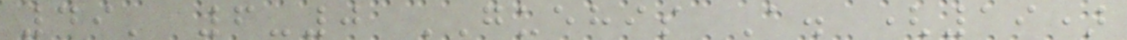49' 6-0 GUEHIS A. (19)
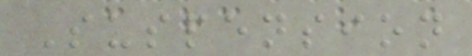Suspension
